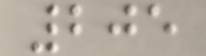205
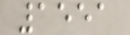1551
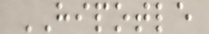HIPOTLE
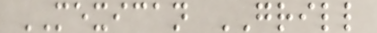MEXICAN GRILL
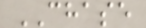CHASE
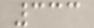333
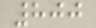800
